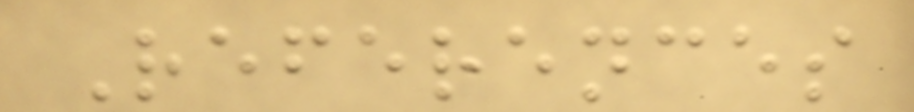References
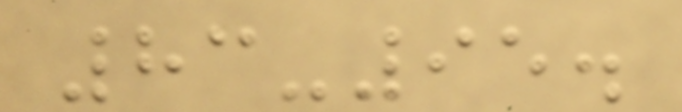83-95.
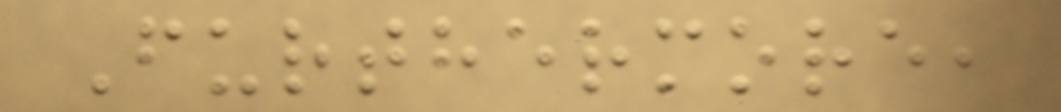Furthermore,
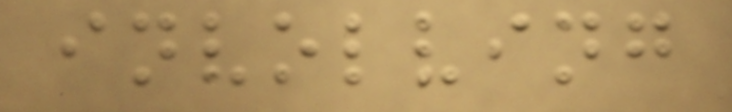involving
